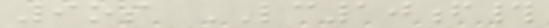9os LC10f#
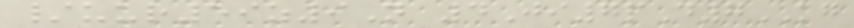/uur59z9N 4Ji7pD7KG
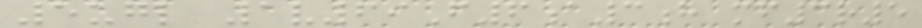5ugl 1v69F6a3h mf3r5
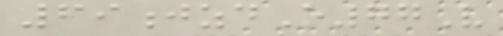69jzdO77V
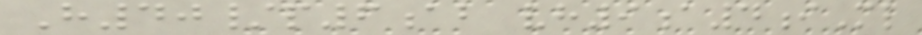H40/p6ab vh9a4iMl
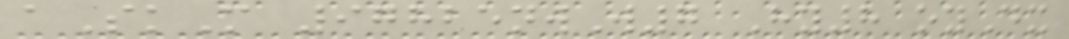aSkM 97825nwW7 Hy8 oyDx
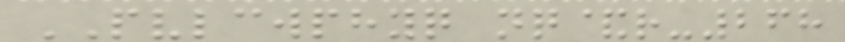PVLCWPHYQ nq&r-268
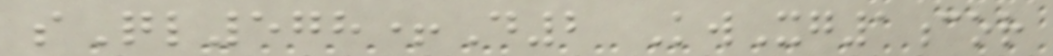sQl578+D2 KwXg1cor
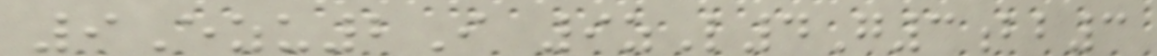9Ezu2I 9zL4G3bb3
